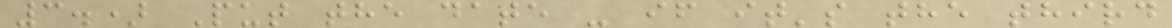3.) Put the date - if it's the third
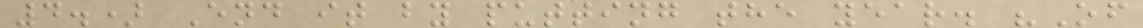4.) End it by putting the year. "Of
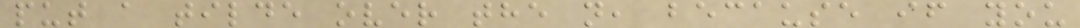put a tilde over the n, because if you
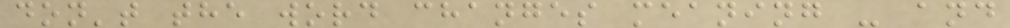don't the word changes meaning - and
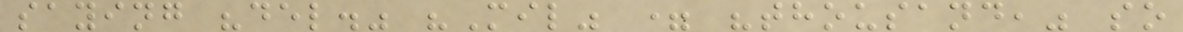saying "del." "Mil" = "thousand," so
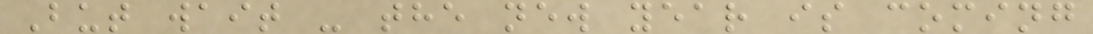But wait - the new year is coming
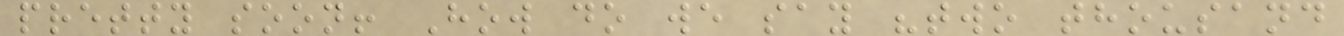pretty soon! How do we say "two thousand
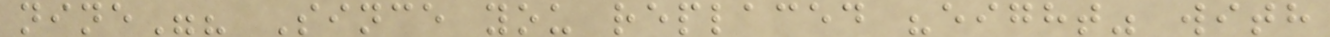nine"? Since you replaced "eight" with
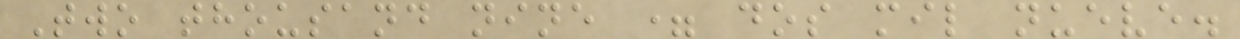Two thousand nine = dos mil nueve.
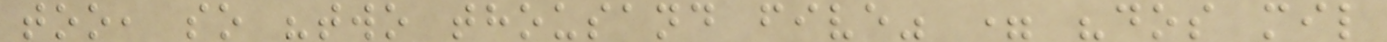too, so "two thousand five" = "dos mil
